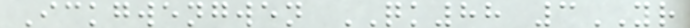Ickgwengwen QK88 3YR
